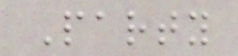Party
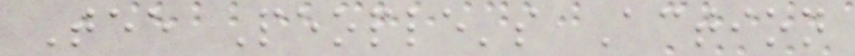Tee People's Action
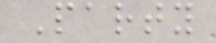Party
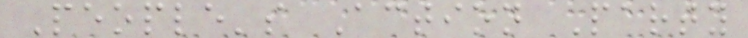People's Action Party
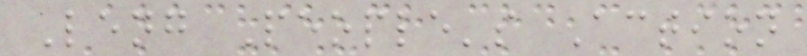Leng People's Action
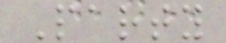Party
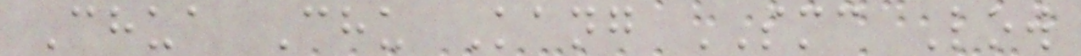Chua Chu Kang SMC Low
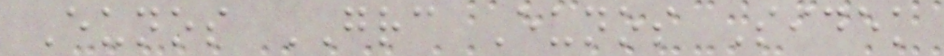Eunos GRC Eunos Sidek
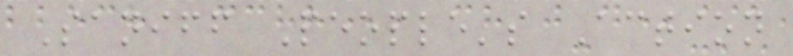Saniff People's Action
